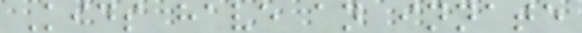Kids have an innate
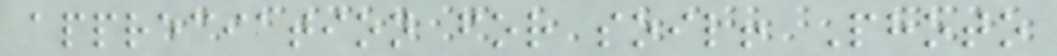appreciation for soil! Photo
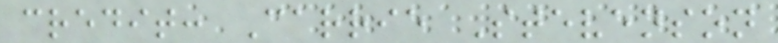credit: Carrie Stevenson
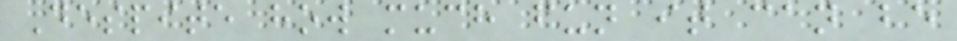Despite how much fun it can be
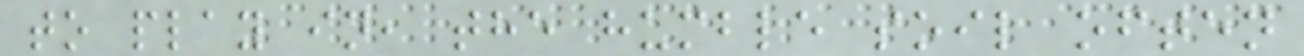to play in, the humble soil often
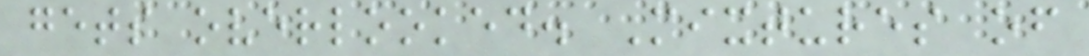gets overlooked. Mixtures of
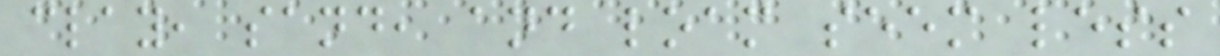clay, sand, and loam seem less
